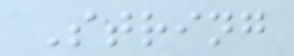String
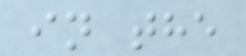in the
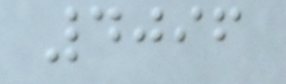4096
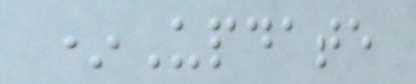*Update
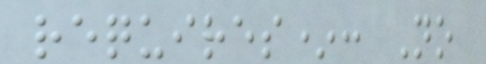requires*: No
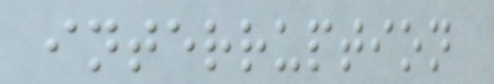interruption
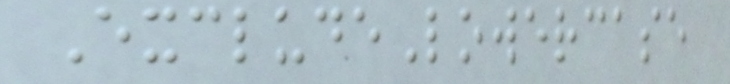ExcludeLowercase
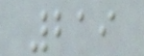219
